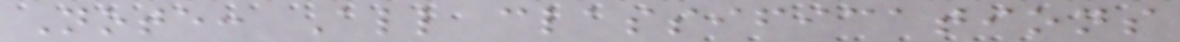Note: All classifications
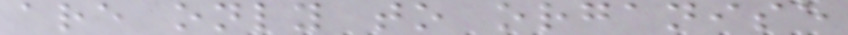are only to organise
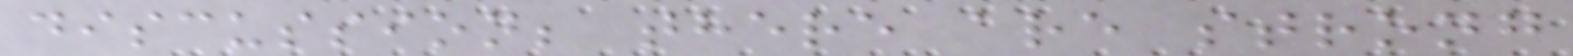discussion; there are strong
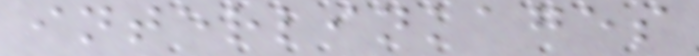interlinkages
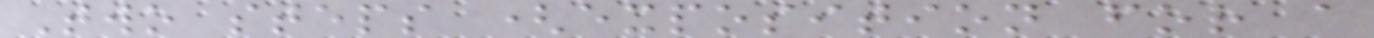Two steps (exposition for a
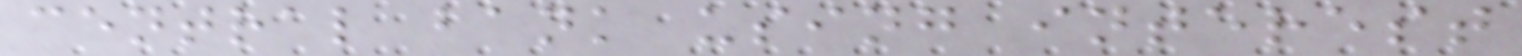central bank using interest
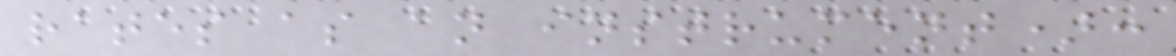rates as an instrument):
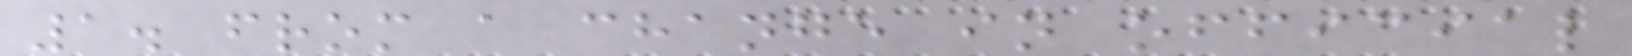1. from a change in official
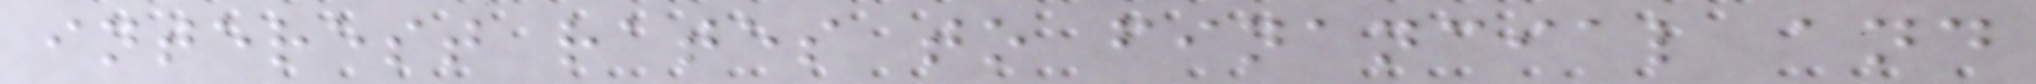interest rates to financial and
